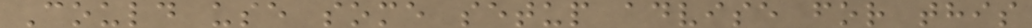Could use some setup advise for this
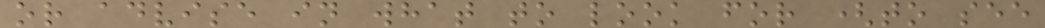or advise in what to look for (to see
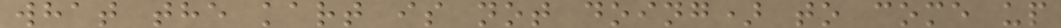what the kart is not doing) to come up
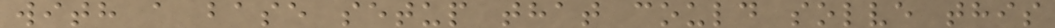with a base setup that could solve this
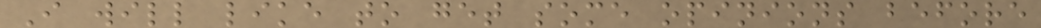I will like to get some opinions before
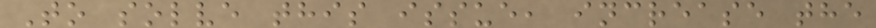To solve this issue, increase the
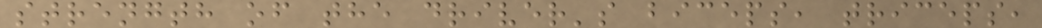strength of the driver's biceps, triceps,
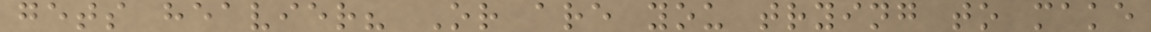gets heavier? Or are you trying to make
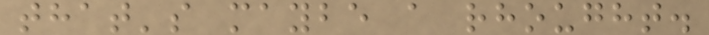that's maybe a rhought.
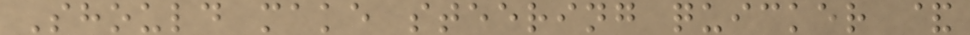Should make steering quicker &
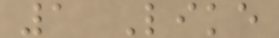1 Like
